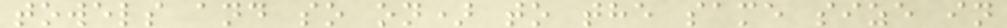towels and so on) to the same size in
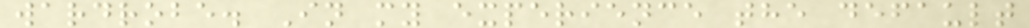wardrobe. In my experience the default
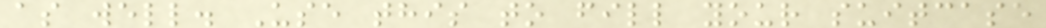as well. Use this to fill your suitcase
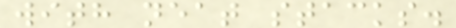with neat stacks.
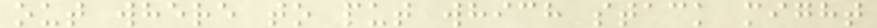out where to put which stack might
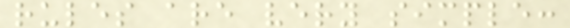rules are very simple:
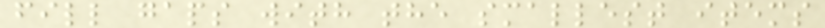fill gaps with the smallest items
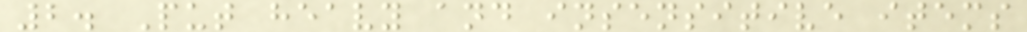2. Put heavy and insensitive items
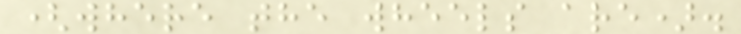(where the wheels are).
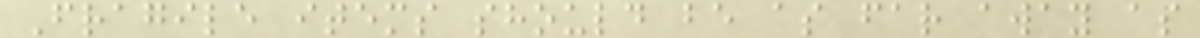Fragile items should be as far away as
